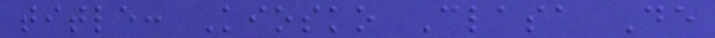title: Kiosko Clasa De
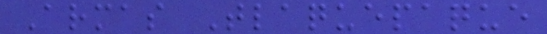Armas Tlaquepaque
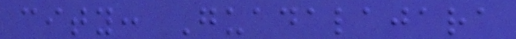city: Guadalajara
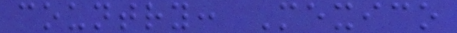country: Mexico
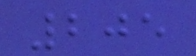205
